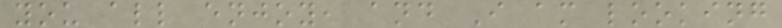you all enjoy, and I am looking
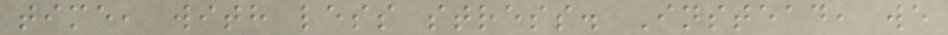time, with less stress. Instead, we
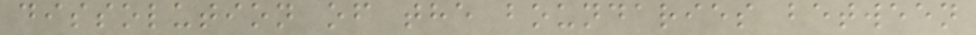dissolution of the boundaries between
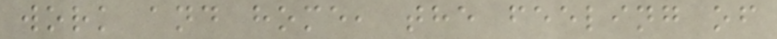work and home, the feeling of
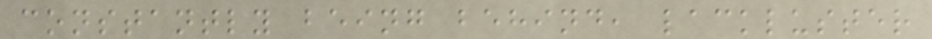constantly being behind, lackluster
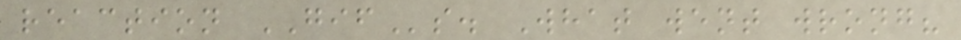reaction GIFs. What went wrong?
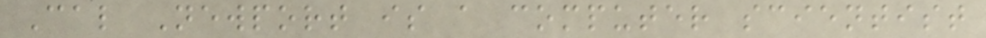Cal Newport is a computer scientist
